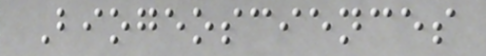Biogeosciences
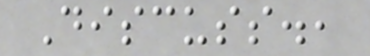Discuss.,
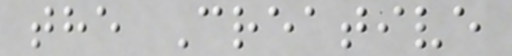the Creative
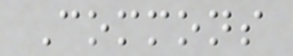Commons
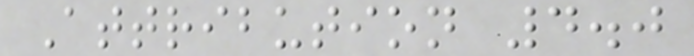Attribution 4.0
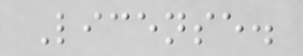License.
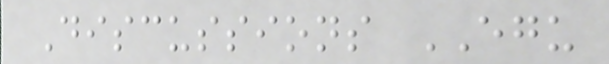Discussions EGU
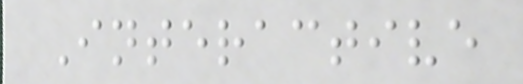Interactive
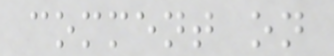comment on
